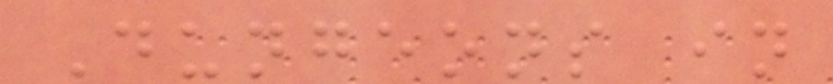Dungeons in
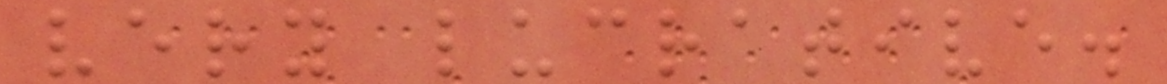very lucrative.
